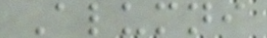Alumni
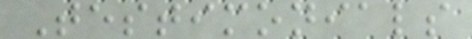Testimonials
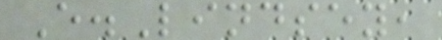E.Lindsey,
